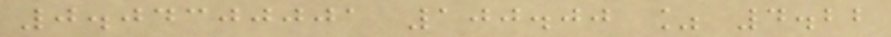0.04300001 100.00 % 4.22
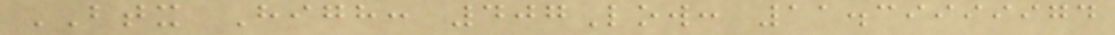BTX High: 407Low: 11.39999974
